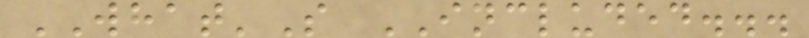WHAT'S INCLUDED...
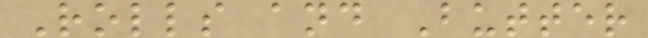Rolls and Butter
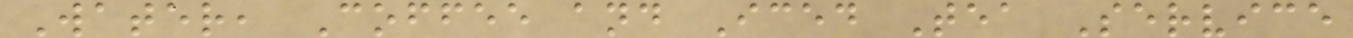Water, Coffee and Iced Tea Service
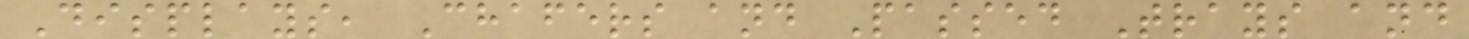Displays, Chafers and Passed Trays and
